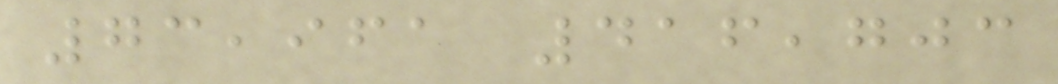73,961 416,703
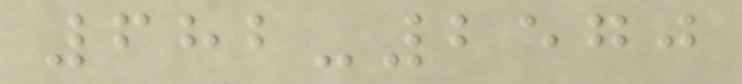682-2570
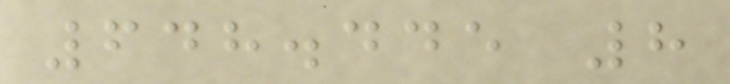648.445 8
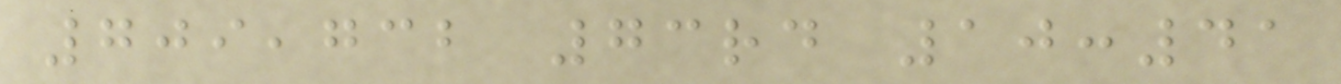709,732 73rd 10:41
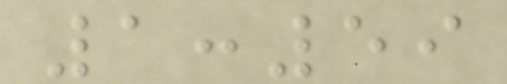1:59
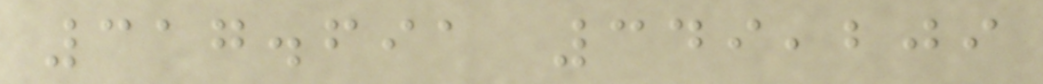317.691 349,209
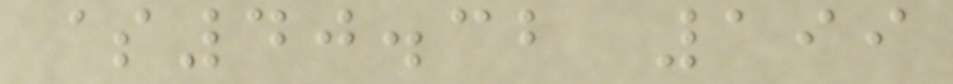$40.32 199
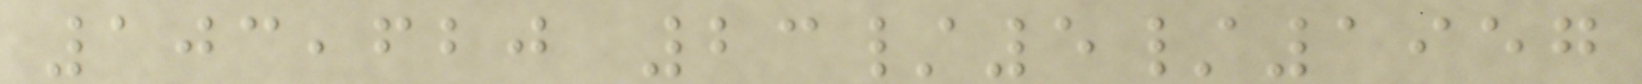103,620 23/5/1957
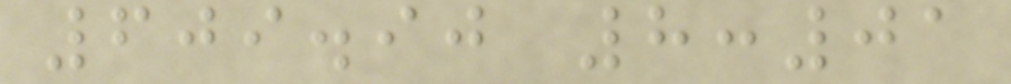609.90 8:01
